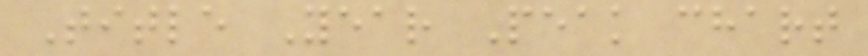Title Year Peak chart
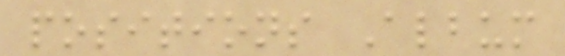positions Album
